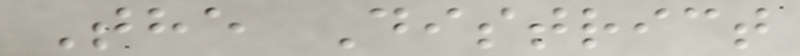The District
